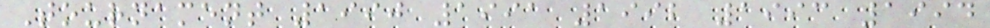Tournament 1990 1991 1992 1993 1994
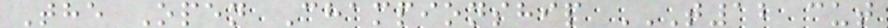The Open Championship T12 CUT
